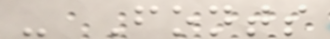- Fonts
